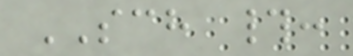SCH #:
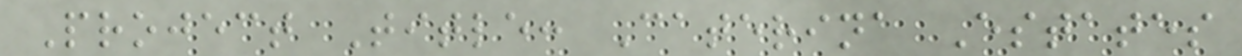Project Title: Caterina Estates
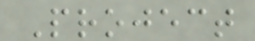Project
